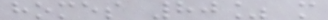homes 80% more
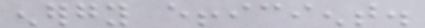energy efficient.
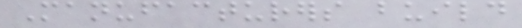Manufacturers build
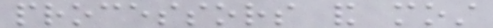processors and most
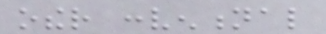other conventional
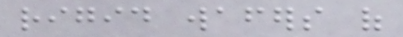rigid wafers of
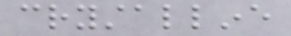crystalline
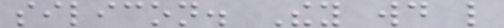silicon. They would like
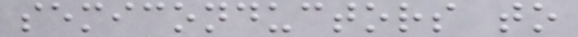semiconductors to
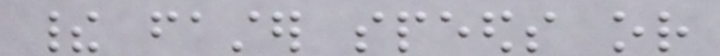their faster speeds or
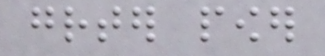greater power
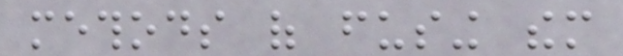methods of fusing them
